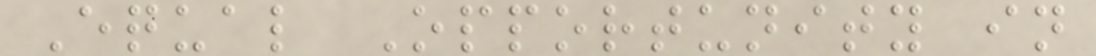Equal Opportunity in
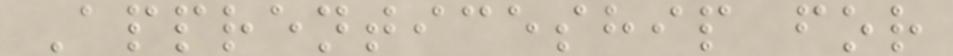Apprenticeship for
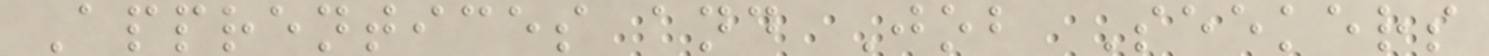Apprentices and Job Seekers
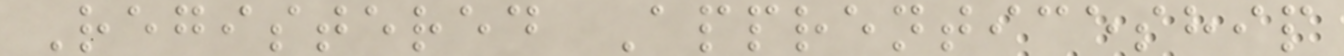Registered Apprenticeship
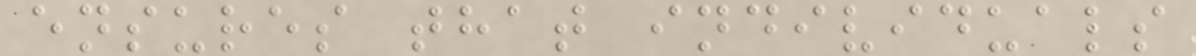ensures that individuals
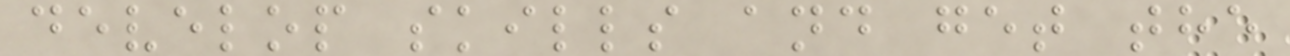develop skills and get the
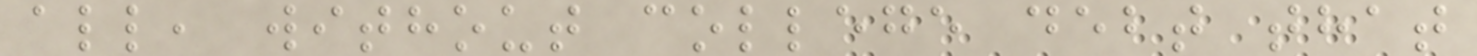all, without college debt that
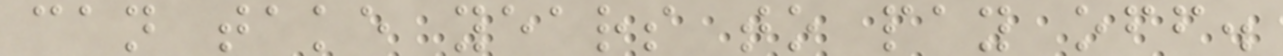can take years to pay off.
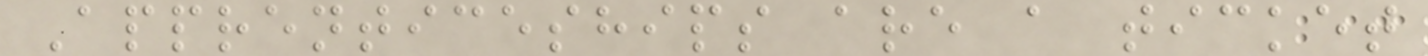Apprenticeships are a ticket
